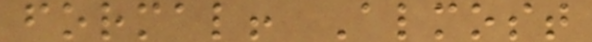formal! Almost
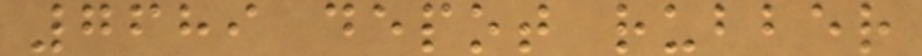7689 depot rubber
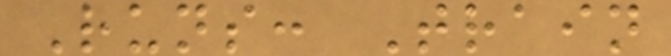Runs: Train
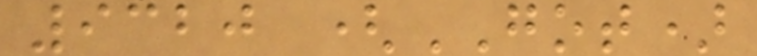9320 (GOT)
